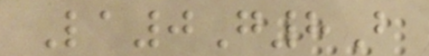La0G8B
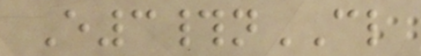E3#nCL
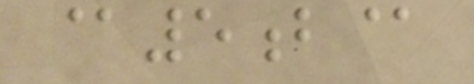@5b@
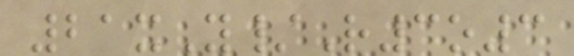21xY/R3o3
